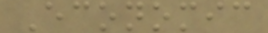Economic
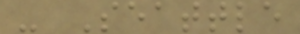- Seattle
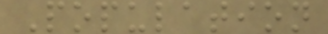Population
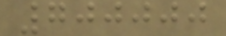700000
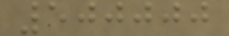500000
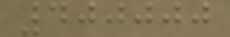400000
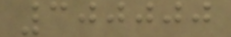300000
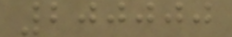200000
